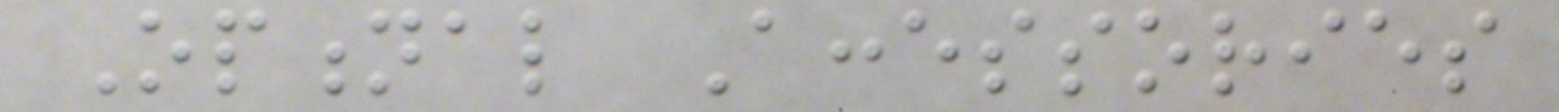Optional Accessories
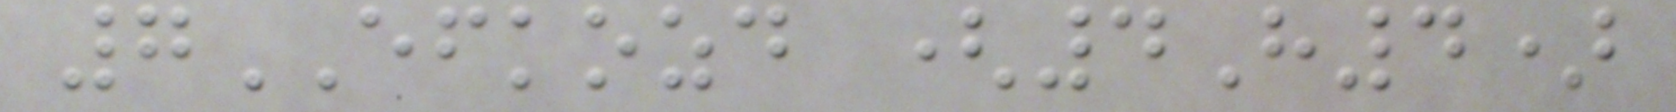7EFKOZD (4H4)
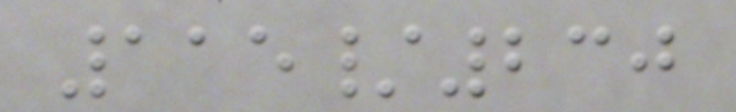115/230
